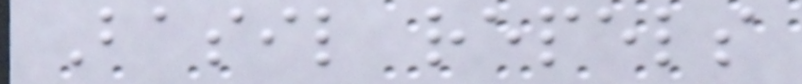Basil repels
